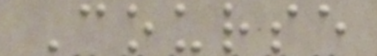Course
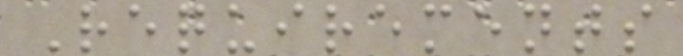Requirements
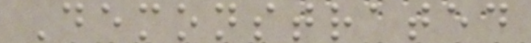Demonstrated
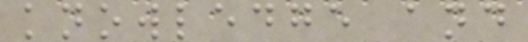knowledge and
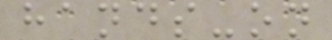hands-on
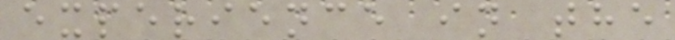experience in the
